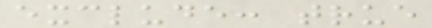exclude: true
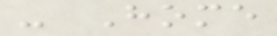- Home
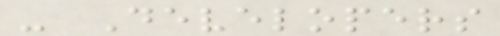- Developers
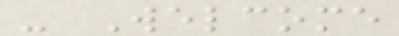- Welcome
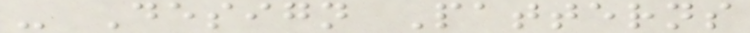- Design Patterns
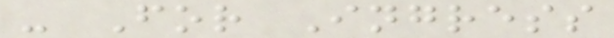- For Ingress
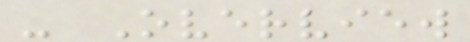- Overview
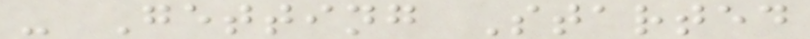- Getting Started
